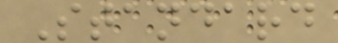Standard
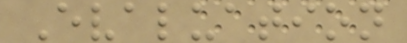Evaluation
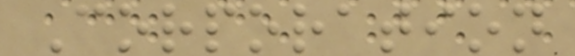Corporation
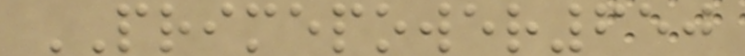PRIMEPOWER650
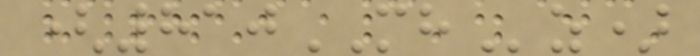(810MHz)
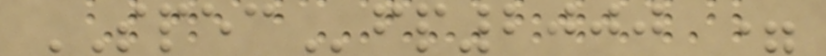SPECfp2000 =
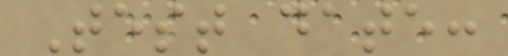Test date:
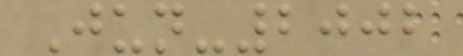Jun-2002
